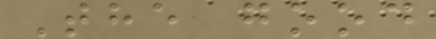The good
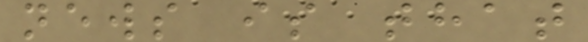news is that
